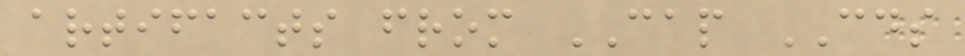artifacts from CAP CDS
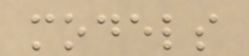models
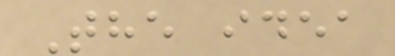The idea
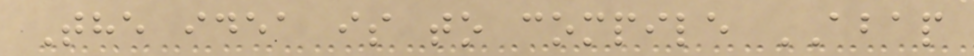The idea is to compile ABAP
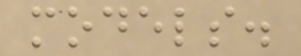models.
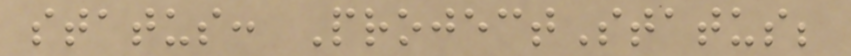status: ProjectStatus;
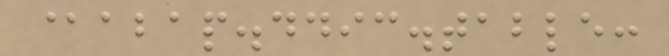@abap.ddic.table:
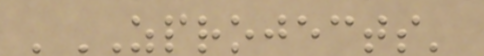'ZPROJECTS'
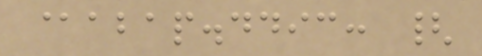@abap.ddic: {
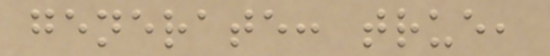generate: true,
